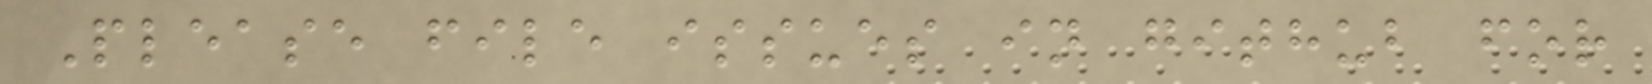Please file issues in github for
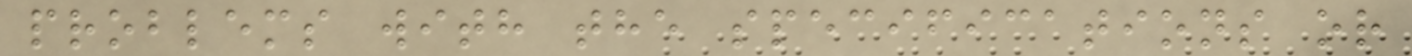problems with the specifications or
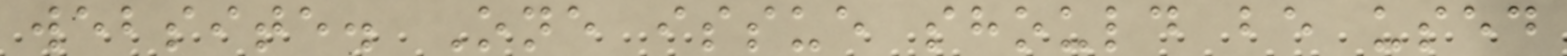website. One issue should be used
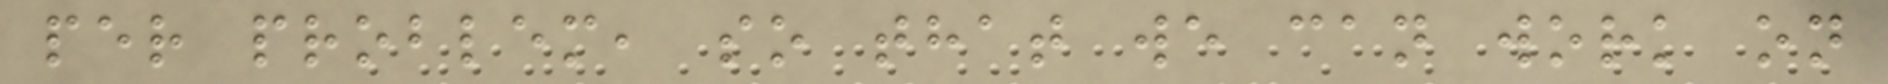per problem, so that we can work on
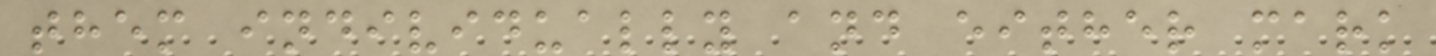them individually and either mark
